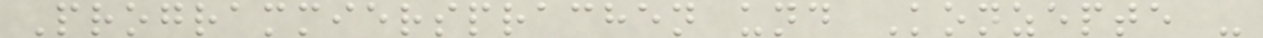Programmiersprachen und Konzepte -
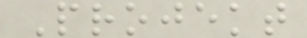Projekt
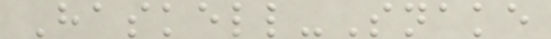Haskell-Snake
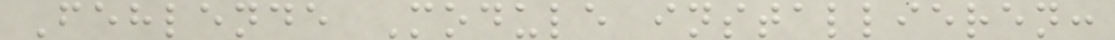Fehlende Module installieren:
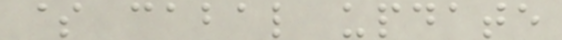$ cabal update
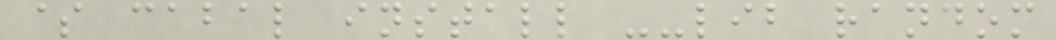$ cabal install --lib random
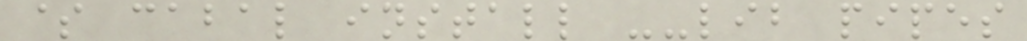$ cabal install --lib pipes
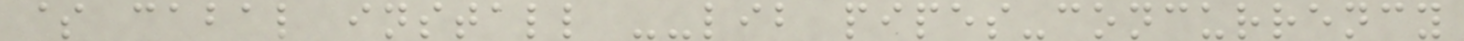$ cabal install --lib pipes-concurrency
